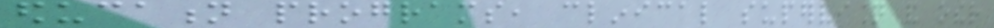education programs, clinical supervision and other
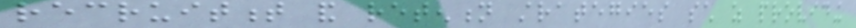recruitment and retention strategies such as providing
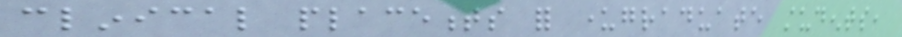clinical placements for undergraduate students,
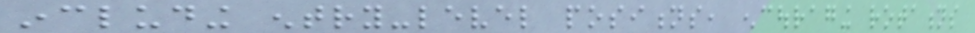including entry-level positions, encouraging rotations
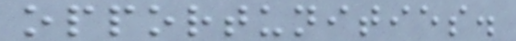opportunities.
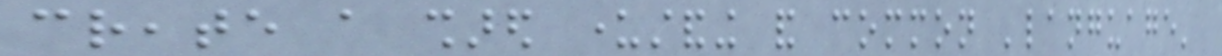create a shared understanding and common 'language'
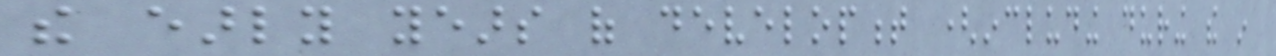the early years of development (including during the in
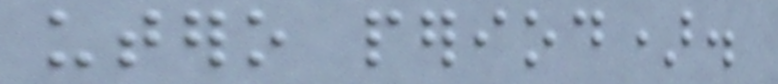utero period).
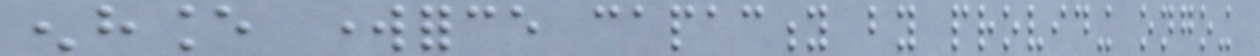enhance workforce capacity by providing ongoing
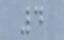4
